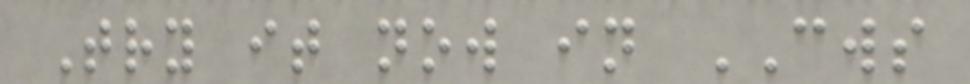Try it now in CWS
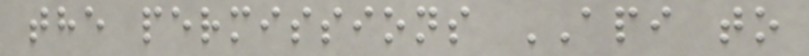the permissions API to
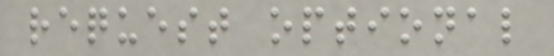request optional
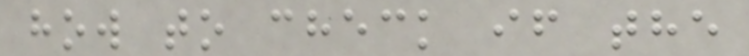how to check if the
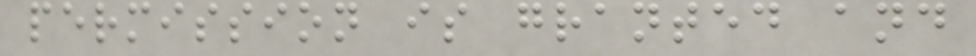permission is granted and
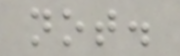not.
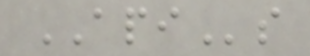APIs
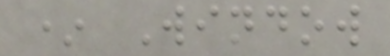* Window
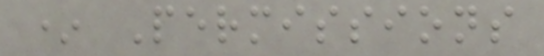* Permissions
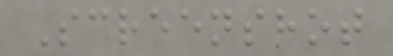Screenshot
